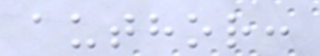author:
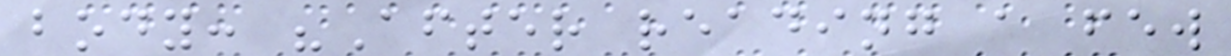body: "After reading a few
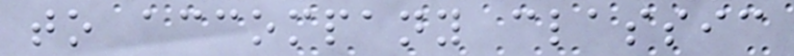to accompany classic
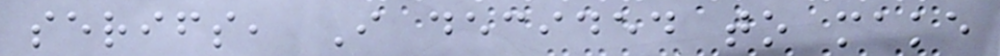serifs, I decided to make
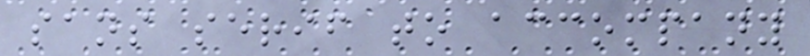sans serif to accompany
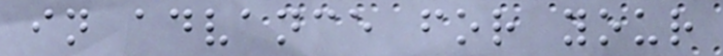in advance for your
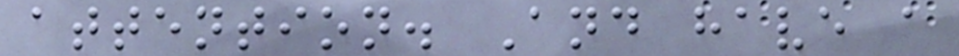attention. And have a
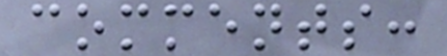comments:
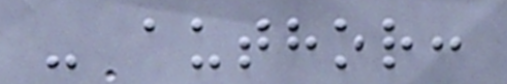- author:
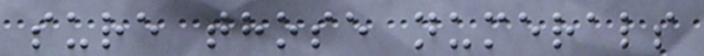sure those numerals
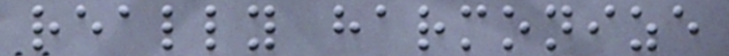really harmonize
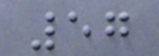57
